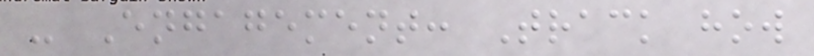- Engagement: Track how
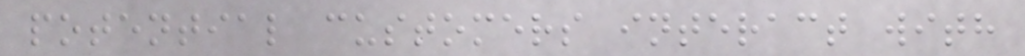potential customers interact with
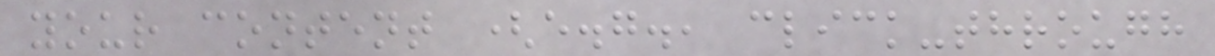your content (e.g., click-through
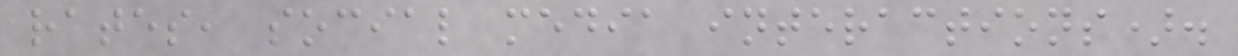rates, social media interactions).
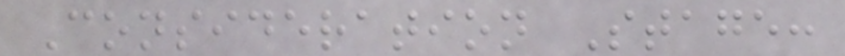Consideration Stage:
